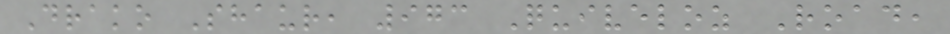Drako Shaur, 973 Quiveloz Road,
